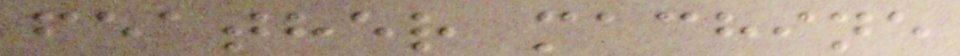feather machine
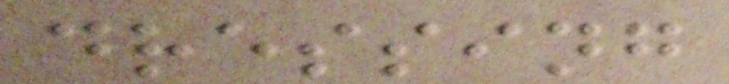dressing
